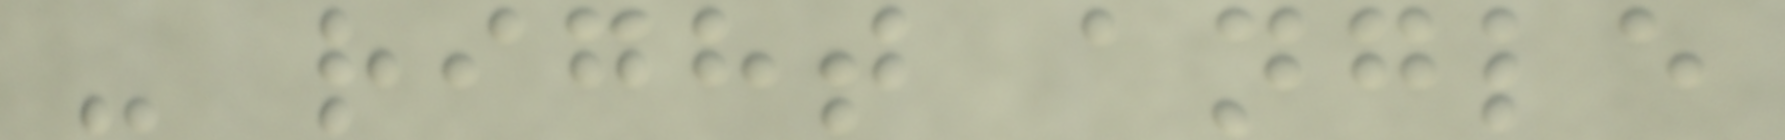- right angle
